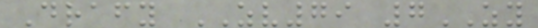Drafy ZV79 7ZY
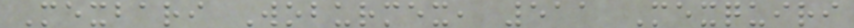Mexbari Woburmex, 511 Mexquiri
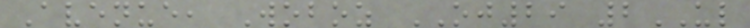Avenue, Woboz OJ29 2UL
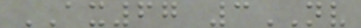AX67 3NV
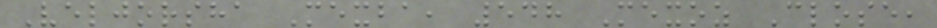Veljorsha Mexba, 548 Mexoz Close,
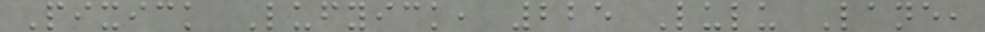Pixick Lufyick, 225 Lulu Lane,
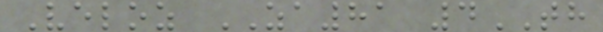Veloz ZA81 4TH
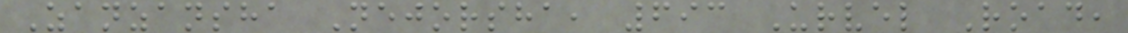Zanzansha Nejorsha, 693 Urvel Road,
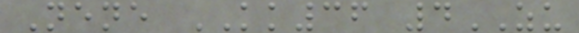Nene KK36 4ZU
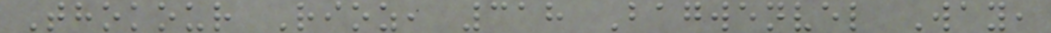Thokour Rioz, 318 Bagwenvel Way,
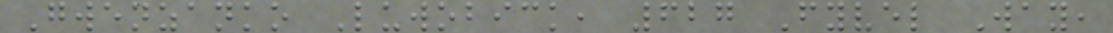Gwenzanko Luwobick, 627 Fyvel Way,
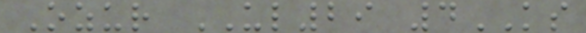Ozur UL29 4KS
